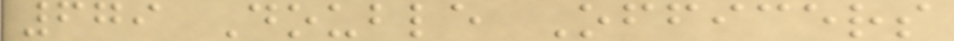679 Double Officers
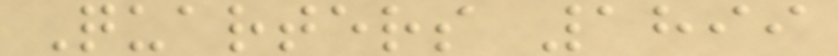Quarters 1899
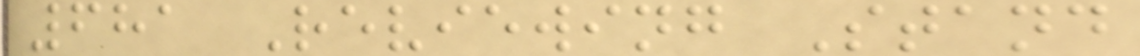681 Reviewing Stand
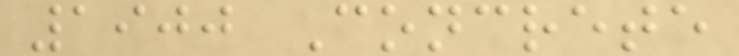1900 Concrete
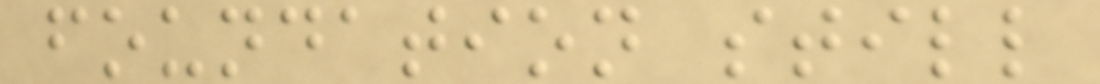foundation still
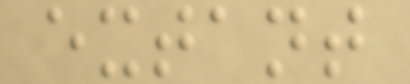extant
